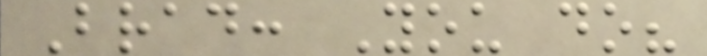Brad: You do?
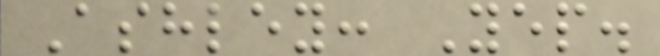Ashley: Yep.
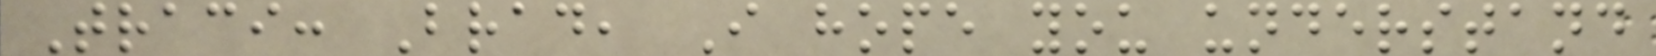Traci: Brad, I hope you understand
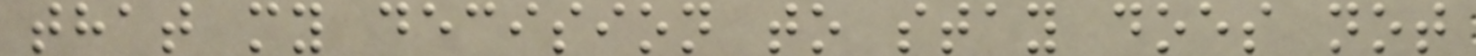that my decision to stay does not
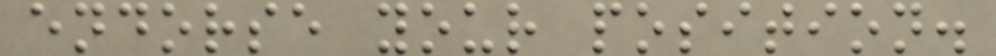endorse your position.
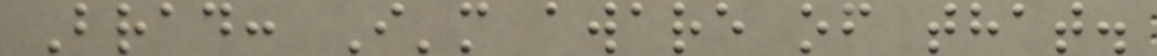Brad: I'm aware of that.
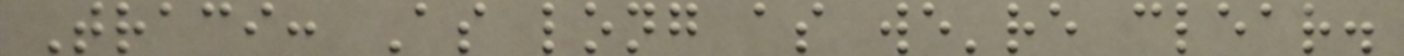Traci: As long as we're clear.
